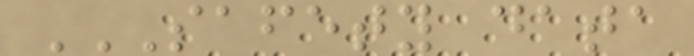SAFETY DATA
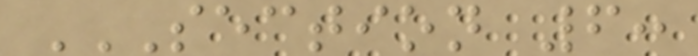SECTION 6:
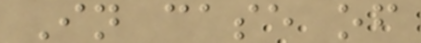In case of
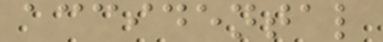accidental
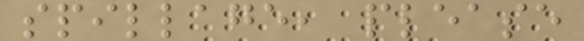spillage, please
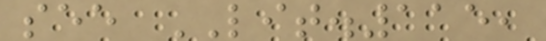see LIT.115,
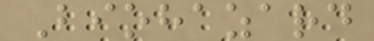Biohazard
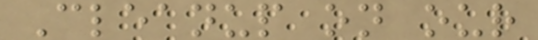Cleanup on our
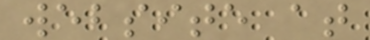website at
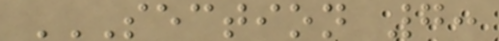SECTION 7:
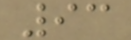93
